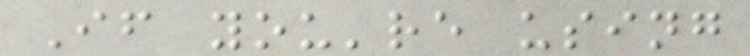If you're using
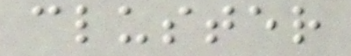cluster
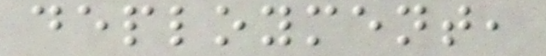deployment,
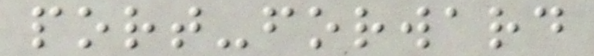port-forward
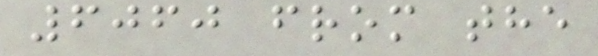6060 from the
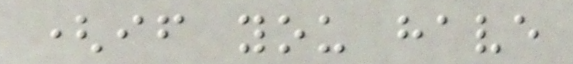(if you have
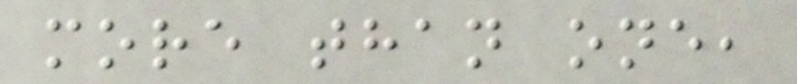more than one,
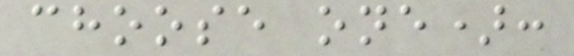choose one):
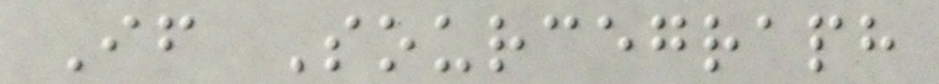If Sourcegraph
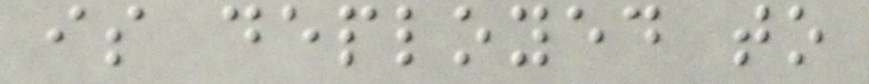is deployed to
